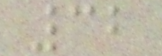32
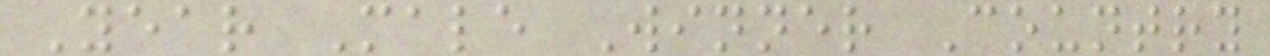Year Male Winner Country
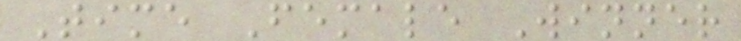Time Female Winner
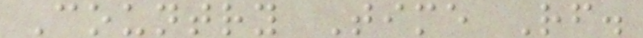Country Time Rf.
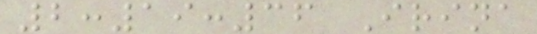2:19:36 Irina
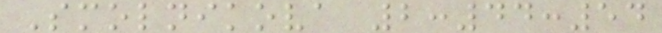Smolnikova 2:44:54
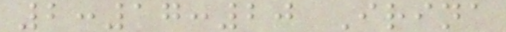2:17:20 Irina
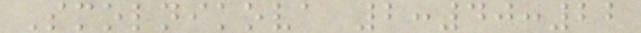Smolnikova 2:40:22
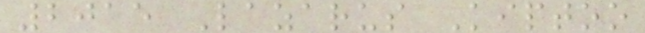2015 Lazarus Kiptoo
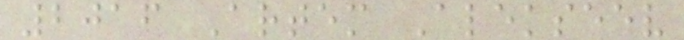2016 Artem Alekseev
